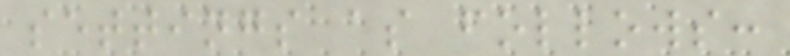settings as follows:
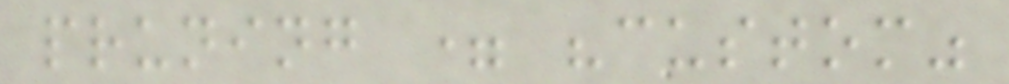pruning = "custom"
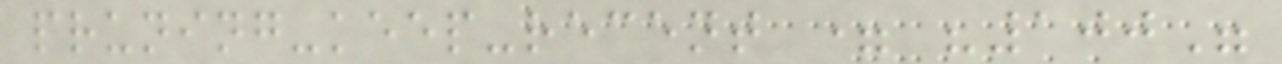pruning-keep-recent = "100"
